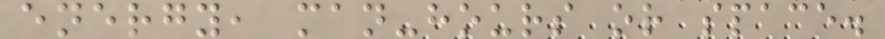energy, man-hours or space.
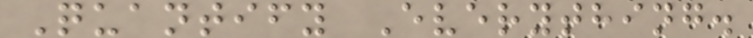Quantify Everything.
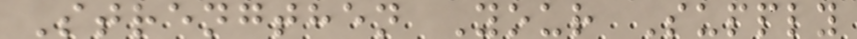Strengthen Your Supply
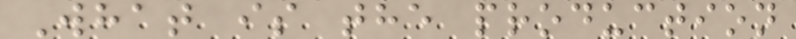What is the production
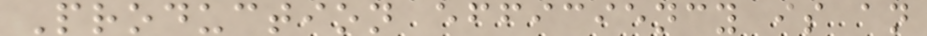Production efficiency is an
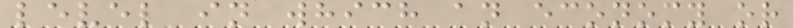level in which an economy or
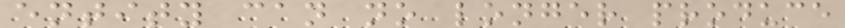entity can no longer produce
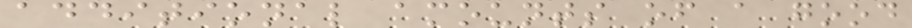additional amounts of a good
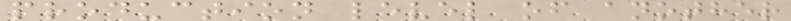production level of another
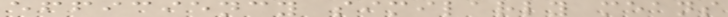efficiency similarly means
